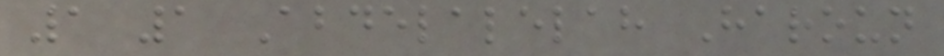1 1 Abdelalelah Haroun
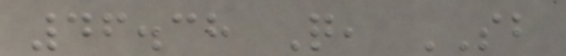46.38 Q, SB
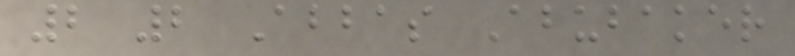2 2 Abbas Abubaker
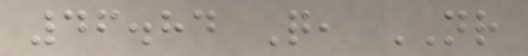46.84 Q, NR
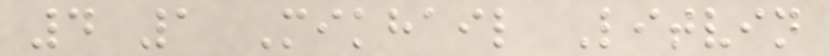4 1 Mikhail Litvin
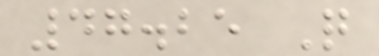47.25 Q
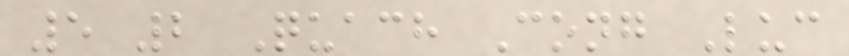5 2 Quach Cong Luc
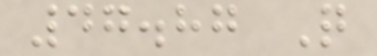47.87 Q
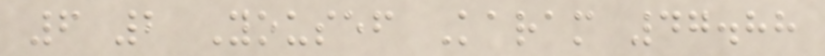6 2 Yousef Karam 47.88
